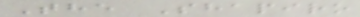The Shapiro
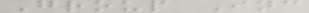Group Inc
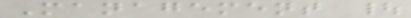Management |
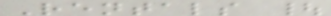Rentals |
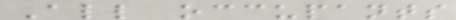All occupants
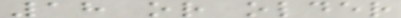18 or older
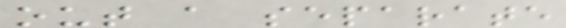out a separate
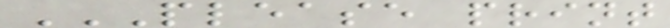PLEASE PRINT
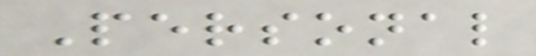Personal
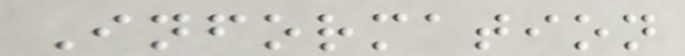Information
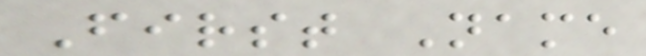First Name
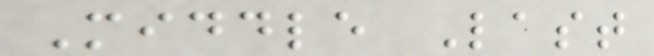Middle Last
